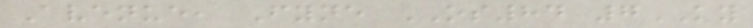Avenue, Fyne OS84 7KY
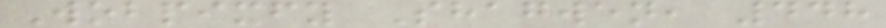Wobpixfy Shagwen, 448
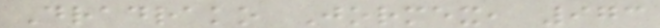Dradrako Jormex, 973
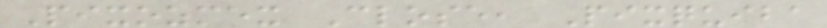Pixozmex Close, Pixquiba
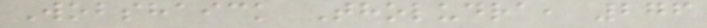Wobshaick Tholudra, 276
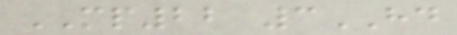MP22 3HD
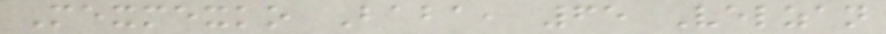Mexmexko Baba, 65 Velzan
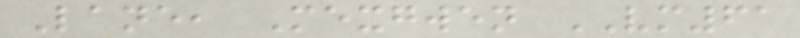Lane, Mexgwen VM61
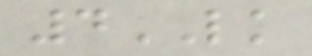4LK
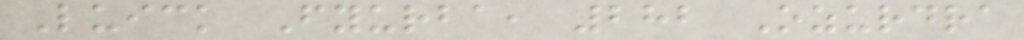Luick Fyurba, 282 Ozurdra
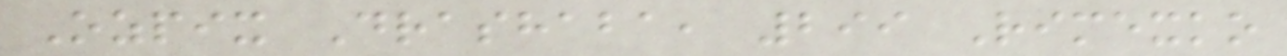Ozpix Drashaba, 299 Rimexko
